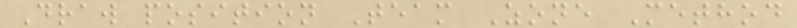Draw position Team Zone Method
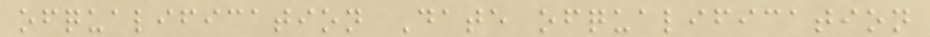ofqualification Date ofqualification
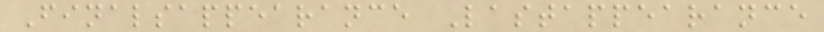Finalsappearance Lastappearance
